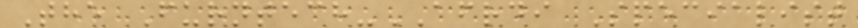The Furntech-AFRDI Specialist
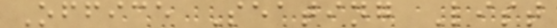Office Seating List
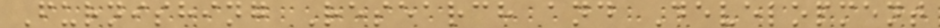Furnishing Research and Development
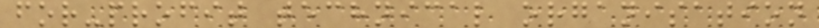for-profit technical organisation
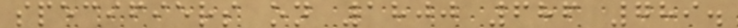specifiers on 1800 686 789.
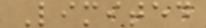Limited
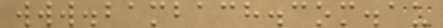www.bambach.com.au
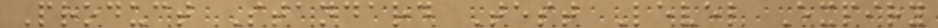Product Standard Test Level Expiry
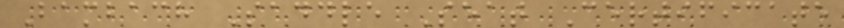Bambach Saddle Seat Certificate
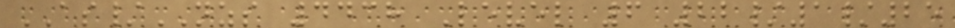AS/NZS 4438 Level 6 22/1/25
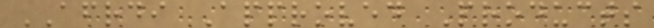AFRDI Approved Products
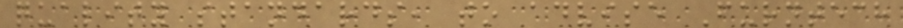quality standards, to advise Furntech
